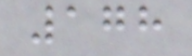178
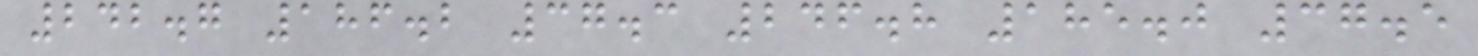242.7 186.2 37.3 246.8 185.0 37.5
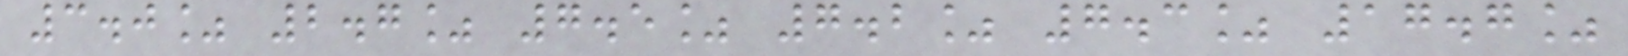3.0% 2.7% 7.5% 7.2% 7.3% 17.7%
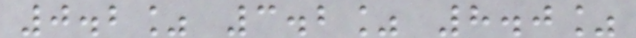0.2% 3.2% 8.0%
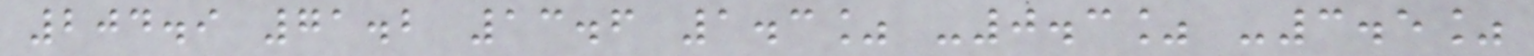204.9 71.2 13.6 1.3% -0.3% -3.5%
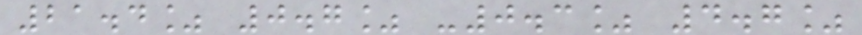21.4% 0.7% -0.3% 4.7%
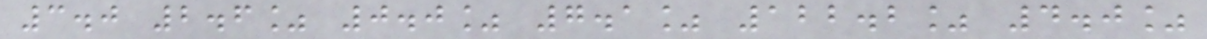3.0 2.6% 0.0% 7.1% 122.2% 4.0%
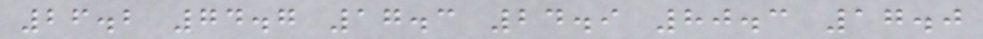26.2 74.7 17.3 24.9 80.3 17.0
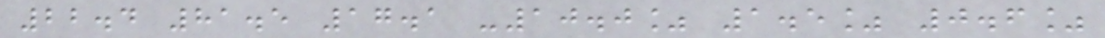22.4 81.5 17.1 -10.0% 1.5% 0.6%
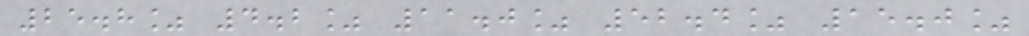25.8% 4.2% 11.0% 52.4% 15.0%
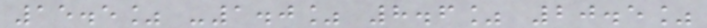15.5% -1.0% 8.6% 20.5%
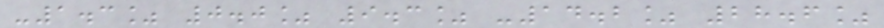-1.3% 0.0% 9.3% -14.2% 28.6%
